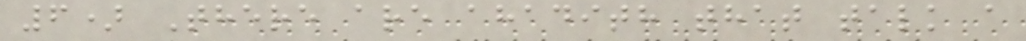6) There are ahadith that talk a
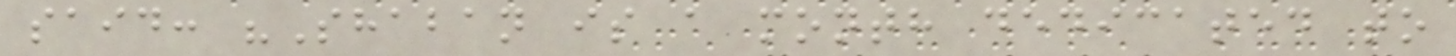said: "Shaban is a month dedicated to
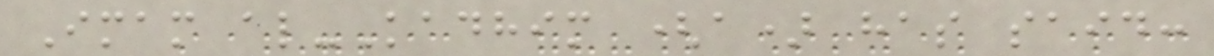Imam al-Kadhim (a) has said:
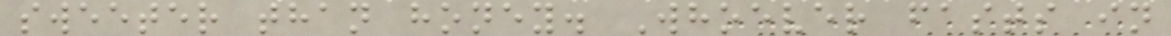sweeter than honey. Whoever fasts in
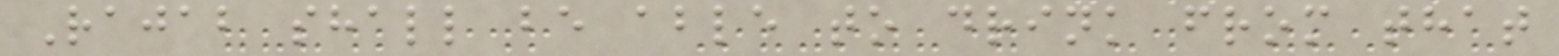Rajab shall be able to drink from that
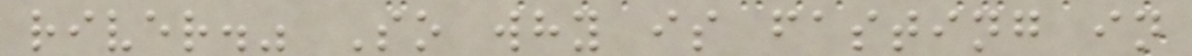river." So why is fasting in
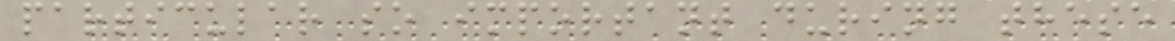particular so important during these
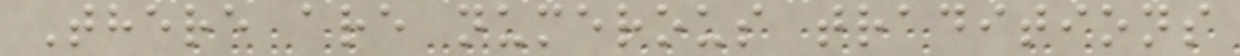There are numerous traditions
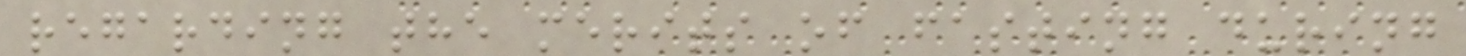regarding the merits of fasting during
